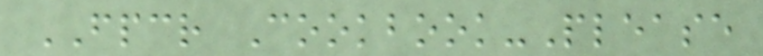FPCR Cookbook-Please
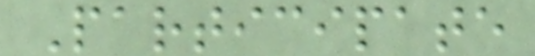Participate
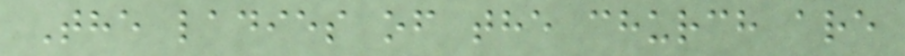The ladies of the church are
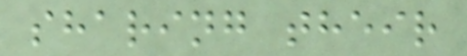sharing their
